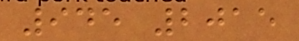945 2015
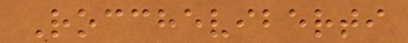Roccheviberti
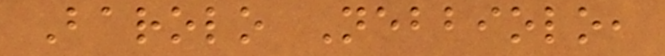Barolo Nebbiolo,
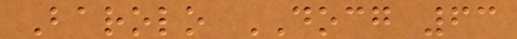Barolo DOCG 63
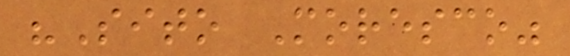"Sito Moresco"
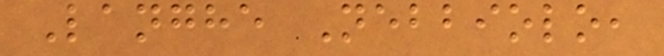Langhe Nebbiolo,
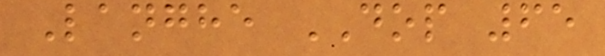Langhe DOP 65
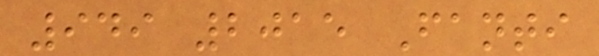949 2015 Fanti
